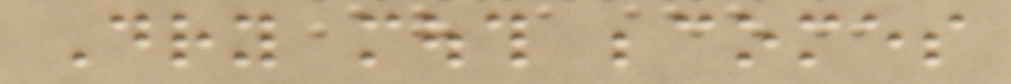Dry mouth becomes
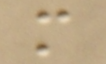more
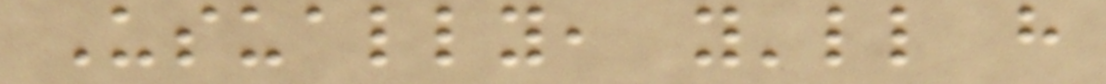Usually, you'll have
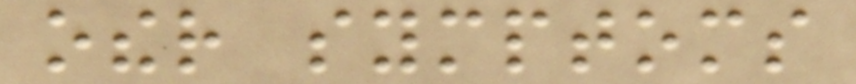other symptoms
